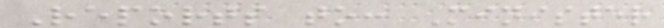Reports to: Minister
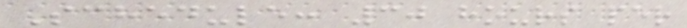Schedule: 30 hours per
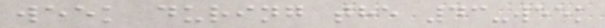week during the 43-week
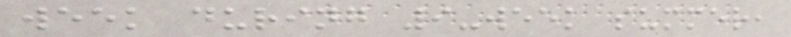week during 9-week summer,
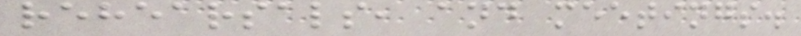rehearsals, and meetings.
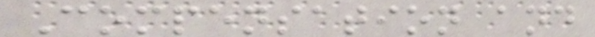Compensation and
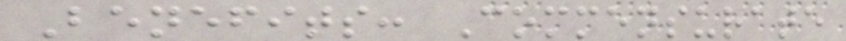Benefits: Commensurate
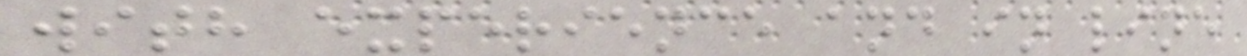with experience and in line
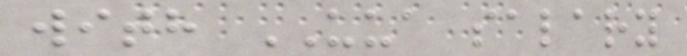with UUA salary
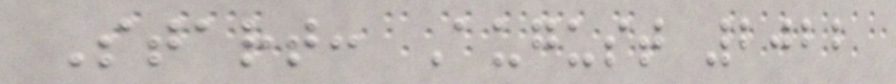Start: August 2022
